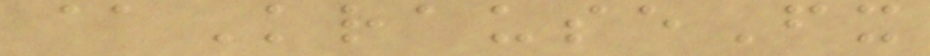@KrauseFx
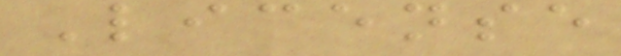License
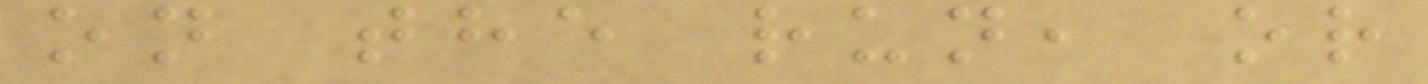on the run, or
